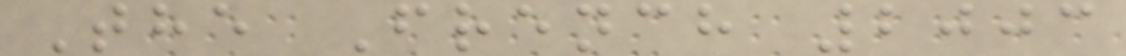The French 2003
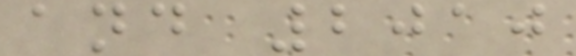and 2010
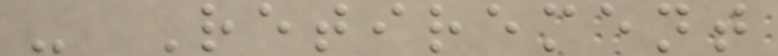- Retirement
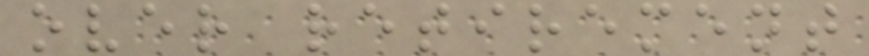over retirement
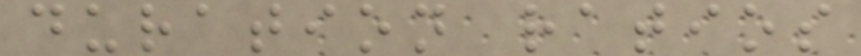duration ratios
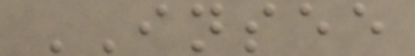INSEE
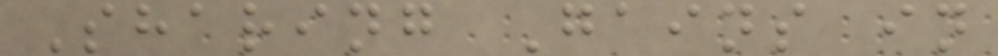Sharing Gains in
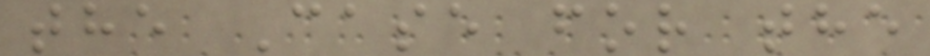the Case for the
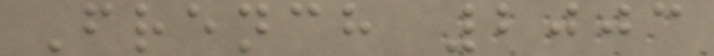French 2003
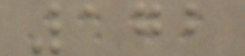172
